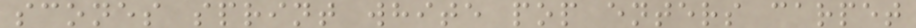scones sprint white pop enters carpet
